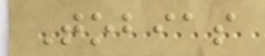Tobias
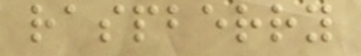raspberry
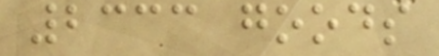2333 goods
